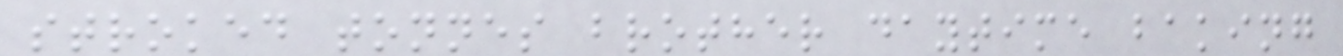stroked tonnes brother daytime baking
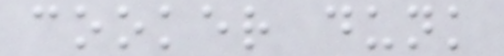cooker dunk
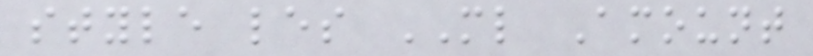style les ML Amount
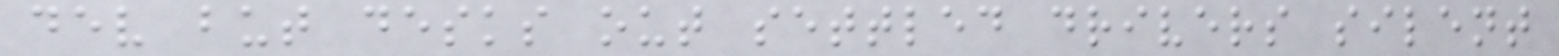dev but desks out settled drivers silent
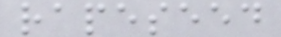rapeseed
